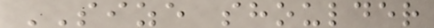SIZE shoulder
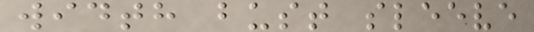width bust sleeve
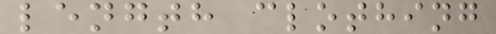length clothing
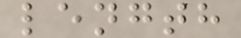length
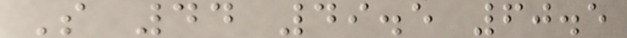S 44 49.5 60.5
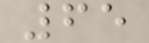65
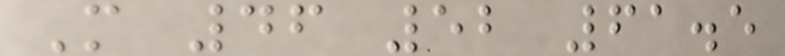M 46 52 61.5
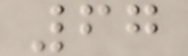67
